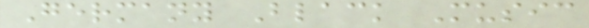Germany Black Music
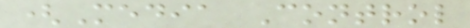(Media Control
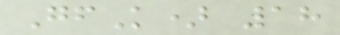GfK) 18
